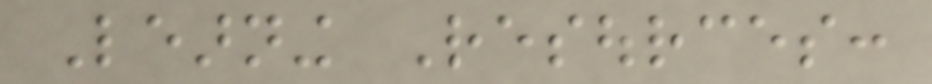Learning Resources:
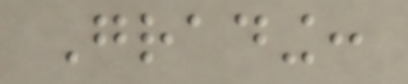Grading:
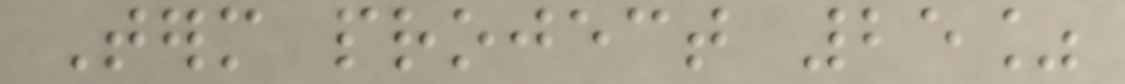Term project 25%
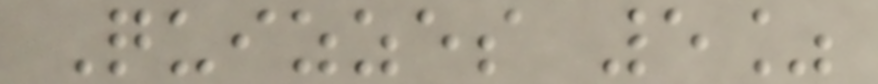Quizzes 5%
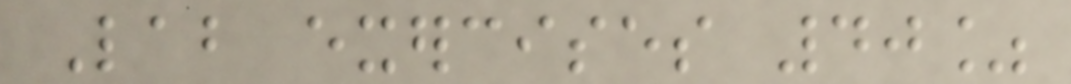Lab exercises 40%
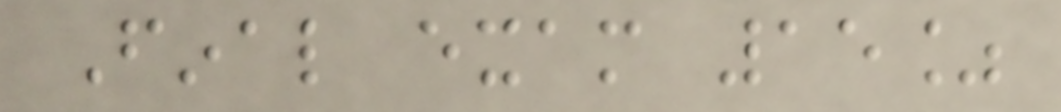Final exam 15%
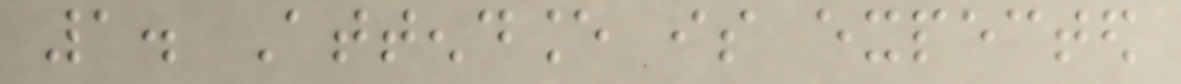1. Attendance is expected
